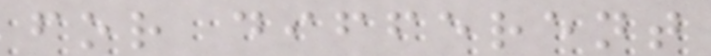for different
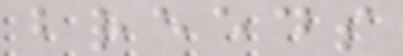breeds
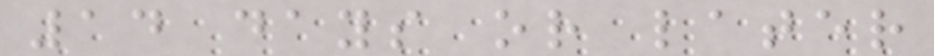14 days or later
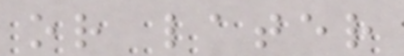or later
